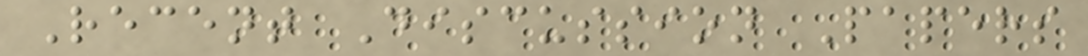Recent Discussion Papers
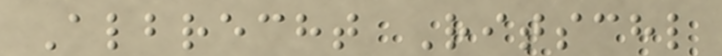Albrecht Ritschl
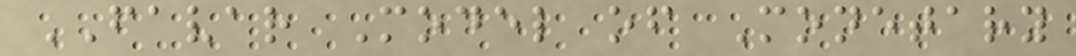FAVAR Model of Monetary
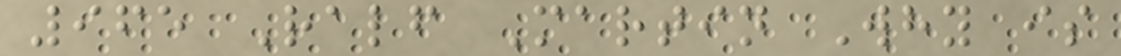965 Ralf Martin Why is
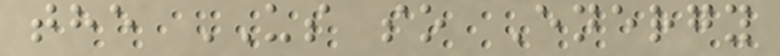the US so Energy
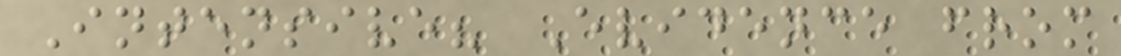Intensive? Evidence from
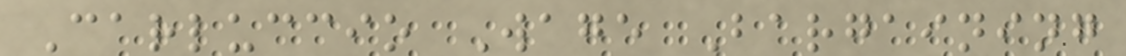Carluccio Wage Bargaining
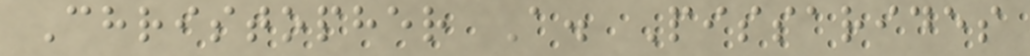Christopher A. Pissarides
